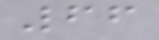66
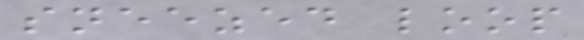sneezed loop
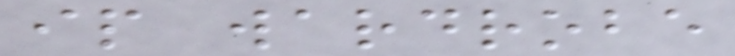ip wardrobe
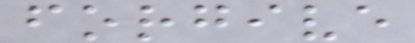forgive
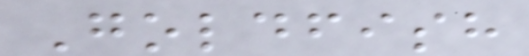Goldfish
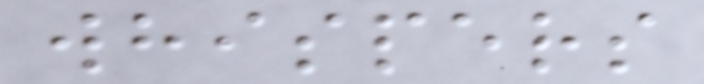whispers
